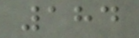184
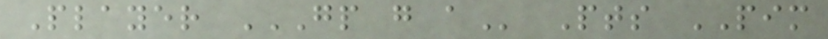Player GP G A Pts PIM
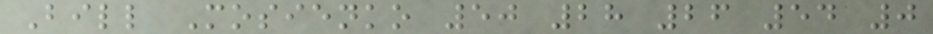Bill Mosienko 50 28 26 54 0
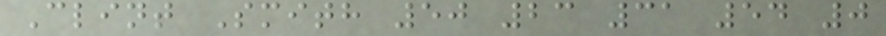Clint Smith 50 23 31 54 0
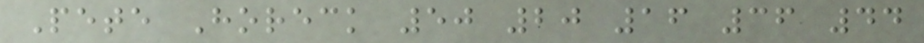Pete Horeck 50 20 16 36 44
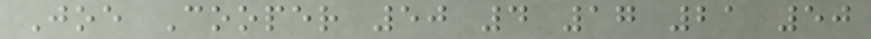Joe Cooper 50 4 17 21 50
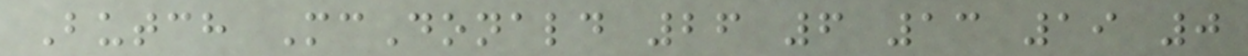Butch McDonald 26 6 13 19 0
